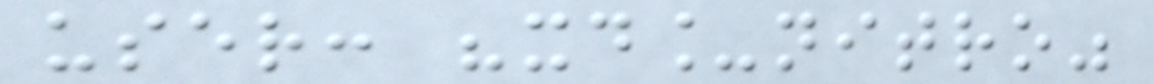user: "xd_nitro"
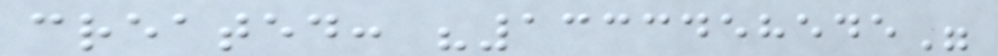created: "1333458545"
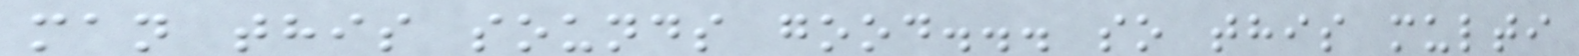man this sounds good... so this multi
